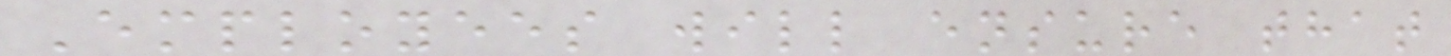Employees will ensure that
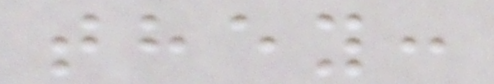they:
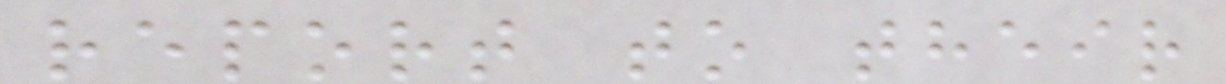report to their
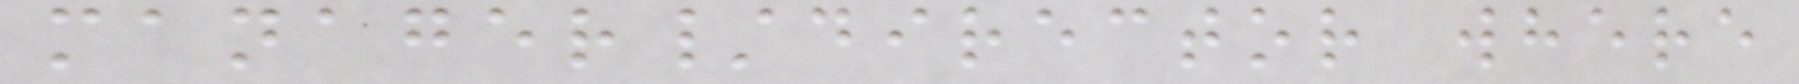manager/director where
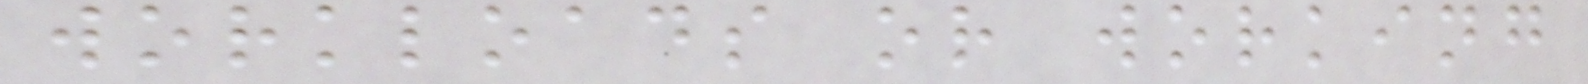workloads or working
